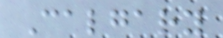Calgary
